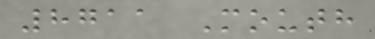8711 Mouth
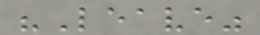"Leave"
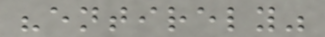"entirely"
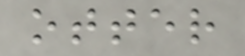otter
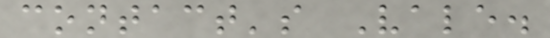contact's Vale.
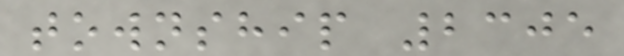township 2305
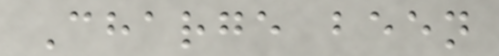Charge been
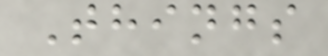Things
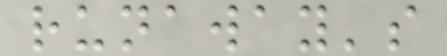runaway's
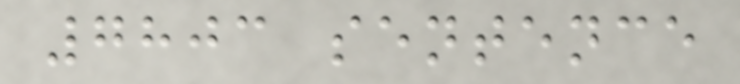7803 sentence
